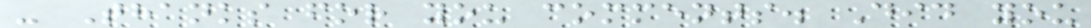- Thanks for you comments. Did you
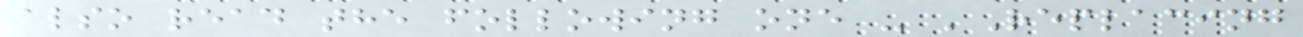also read the following one - 'Replacing
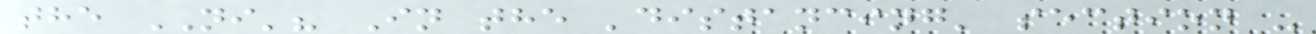the NI'? In the 'distancing' section -
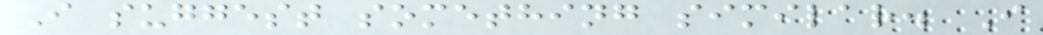I suggest something similar. I
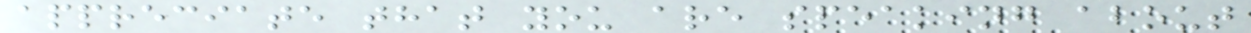appreciate that you are speaking about
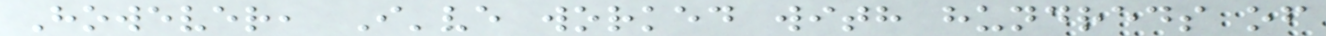However, I've worked with hundreds of
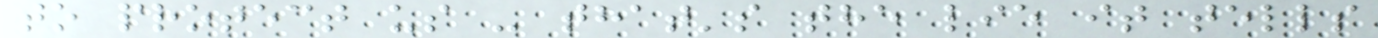to protect us - that's the lie it tells
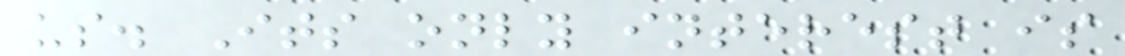us. Its only interest is
